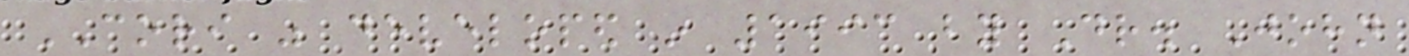CORI was developed in 1993 by Dr. John
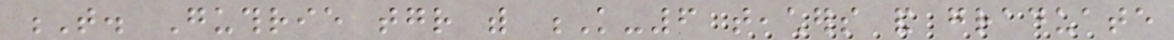T. Guthrie together with K-6 teachers and graduate
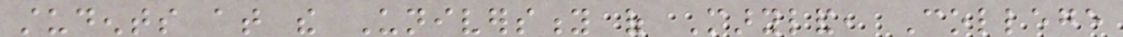students at the University of Maryland, College
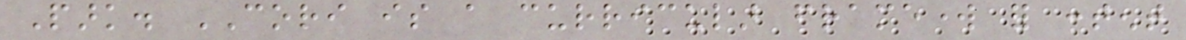Park. CORI is a curricular framework for content
